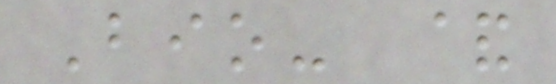Bio- &
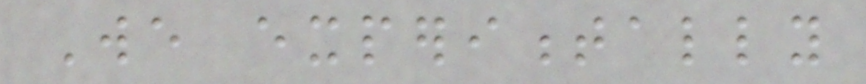We experimentally
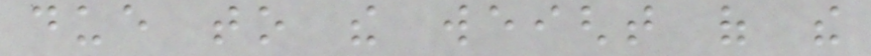due to the weight of the
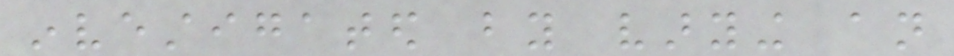investigated by varying an
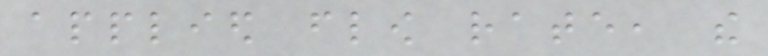applied flow rate, the
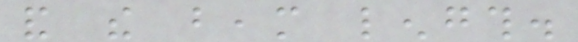and the beam length.
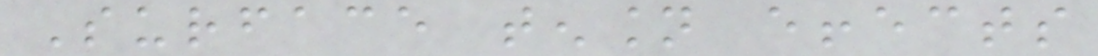Surface tension effects
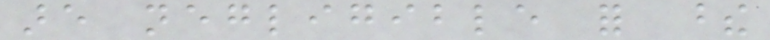are negligible for these
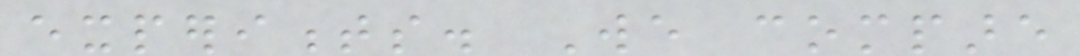experiments. We compare
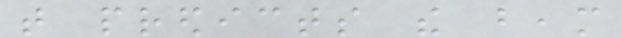that predicts the beam
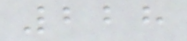228
